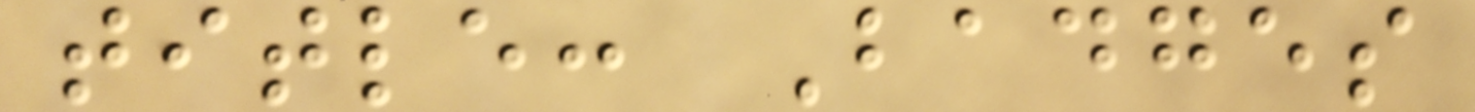title: Badges
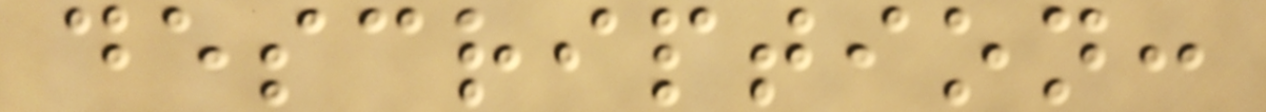description:
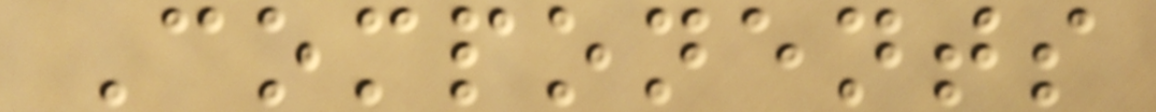Components
